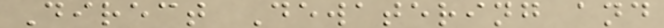Direct Dewatering and
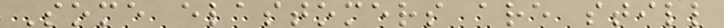Some elastomers are still
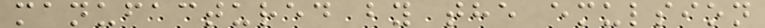manufactured by the emulsion
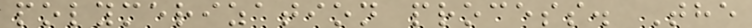polymerization process. The
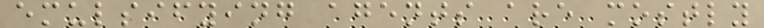emulsifying agents are mostly
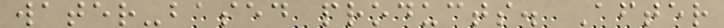water-based products. After
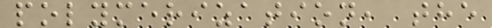polymerization, the
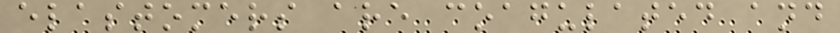elastomers are coagulated and
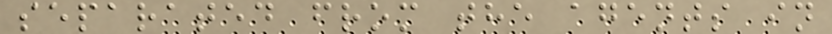separated from the agents in
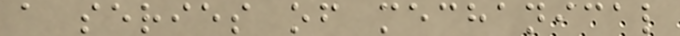a series of mechanical
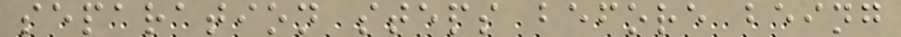separation steps before being
